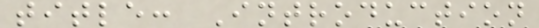title: Introduction
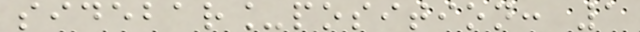sidebar_position: 1
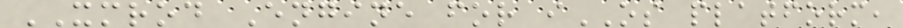XMROD Engine for iOS platform,
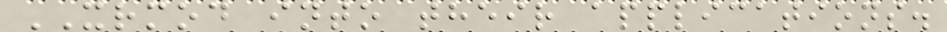XRMOD into their applications.
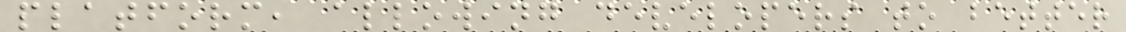platform, allowing developers to better
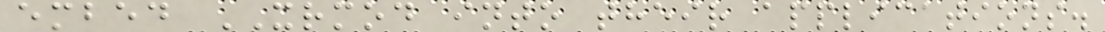embed XRMOD into their applications.
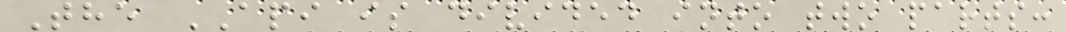The API is divided into two parts:
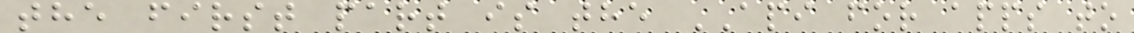the first part is the API for apps to
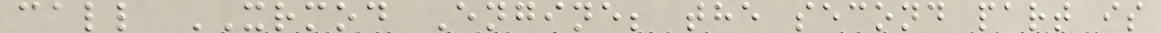call XRMOD Engine; the second part is
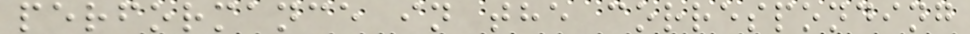performance in the corresponding
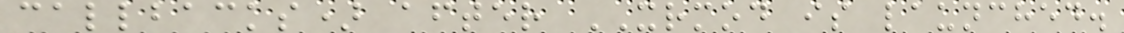callbacks) after XRMOD is launched.
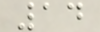14
